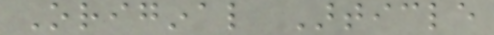Original Article
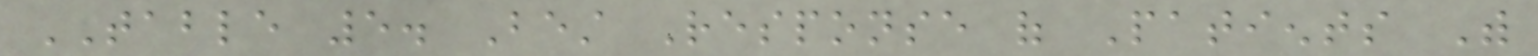TABLE 5. Best Response of Patients With
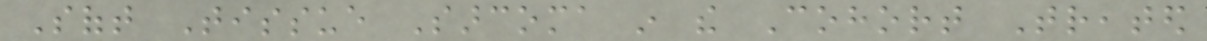Soft Tissue Sarcoma in the Cohort Treated
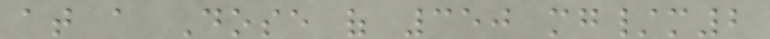at a Dose of 350 mg/m2
